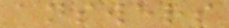answers
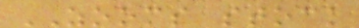ZOOMS stock
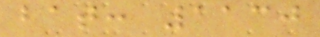bat: 1130
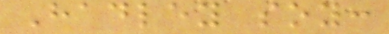Hadley soy:
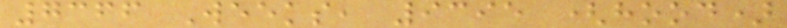7366 Weeks, 9395 (hood)
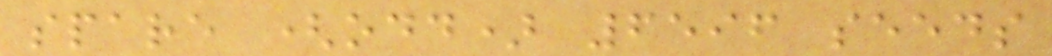spare (odd) 6596 seeds
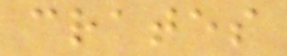crates
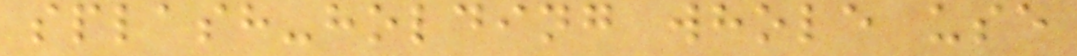splash-holding whole use
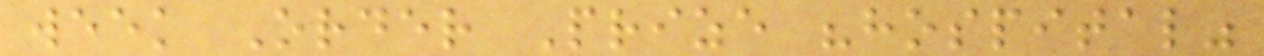week Order Prize "hospital"
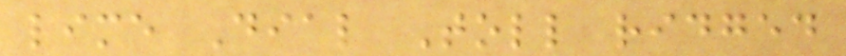lime Dial Toll ridged
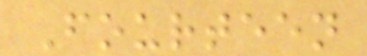Fourteen
